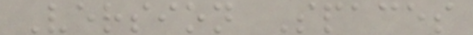Version Spaces
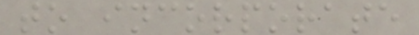to incorporate
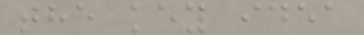the key idea
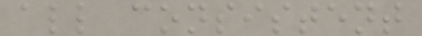all consistent
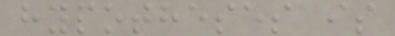hypotheses is
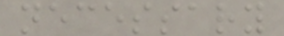necessary
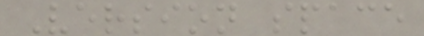Version space
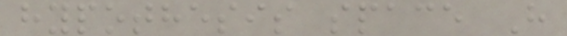hypothesis space H
